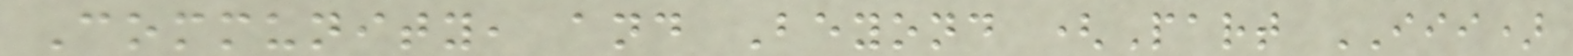Community, and Beyond (Part III)
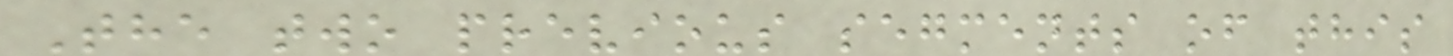The two previous segments of this
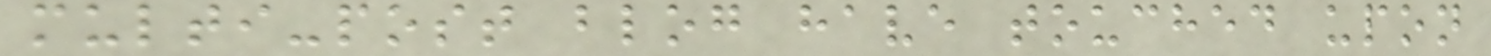multi-post blog have touched upon
